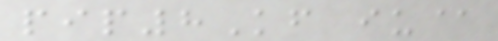pip8Kf iu@
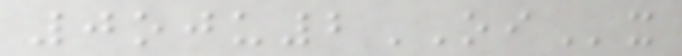0oju2OIx
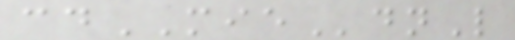cdMIEdnL
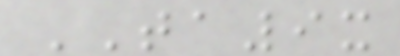TA9x
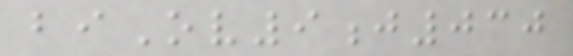biOv9j030
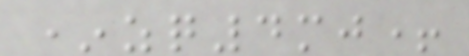*zq4mj+
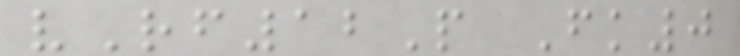vRf12P Fk0
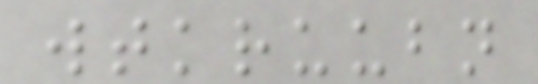wtkruubn
